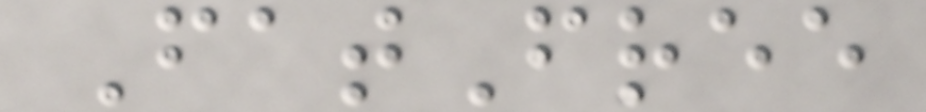FatFree
